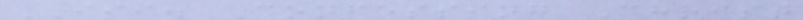III. Confessing Christ
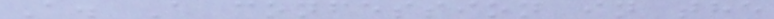A. A confession in the
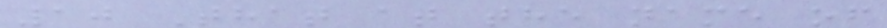10 That at the name of
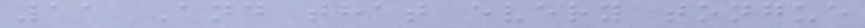11 And that every tongue
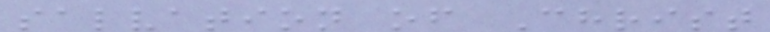salvation of Christ
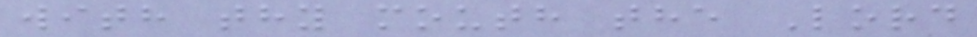with thy mouth the Lord
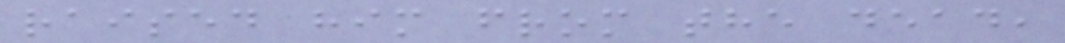raised him from the dead,
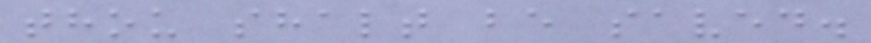thou shalt be saved.
